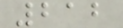212
